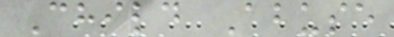Child Abuse
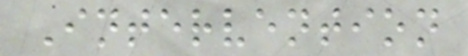Intervention
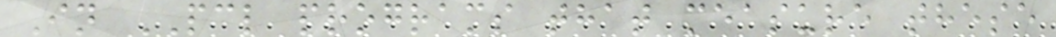In PCL programs that measure these
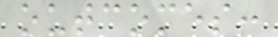outcomes:
